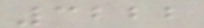3222
